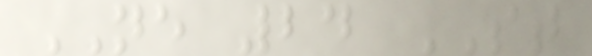NE 24 ST
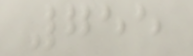755
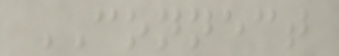CONNECT
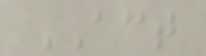ACT
